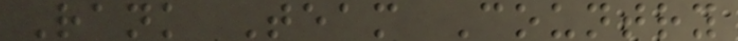Rank Team Country
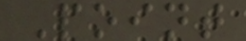Point
